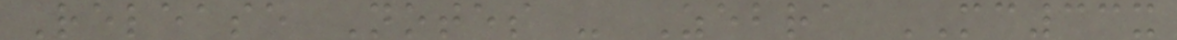Release Notes - Zebra MC33x
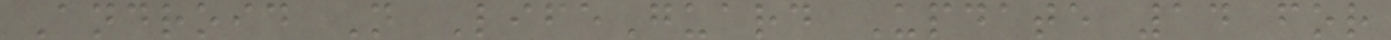Android N LifeGuard Update 14 for
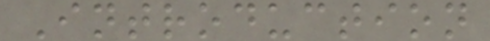Introduction
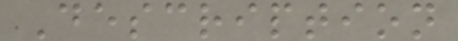Description
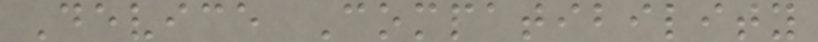Device Compatibility
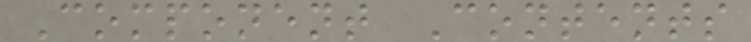Component Contents
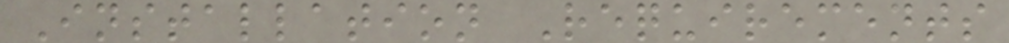Installation Requirements
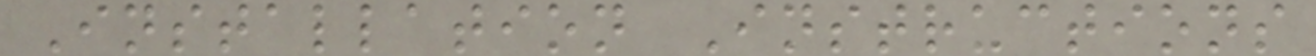Installation Instructions
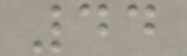44
